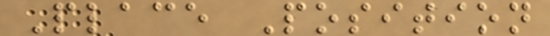Place Position
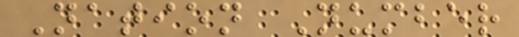Nation Number
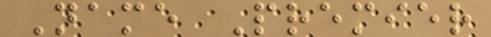Name Premier
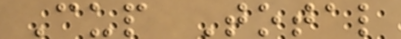Cup Total
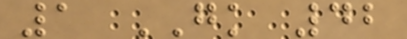1 GK 42
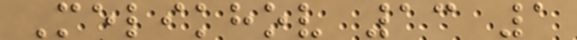Melikhov 13 1
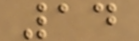14
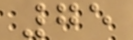75
